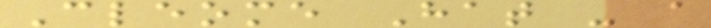Cleome Hat - a
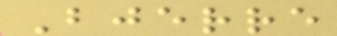Bjerre
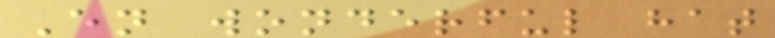En wonderful hat
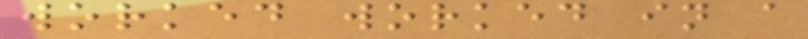worked worked in a
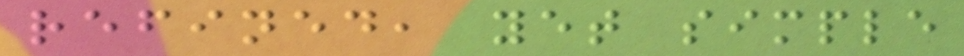refined, yet simple
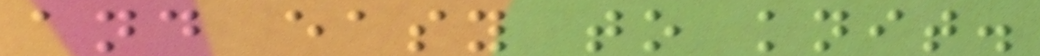and easy to knit.
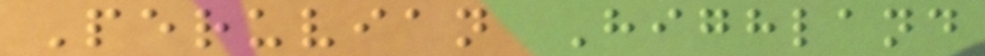Peruvian Highland
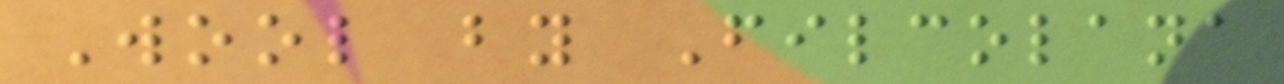Wool by Filcolana
